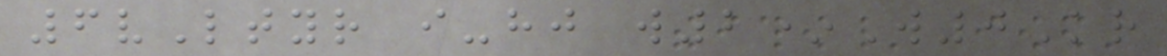6vLtyr i-hj w2*W0Kr
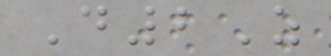D2Z
